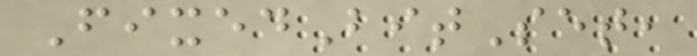FixedBitSet,
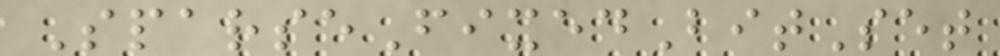SparseFixedBitSet
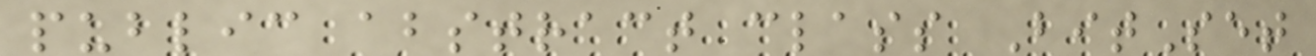public abstract class BitSet
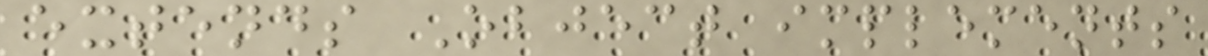extends Object implements
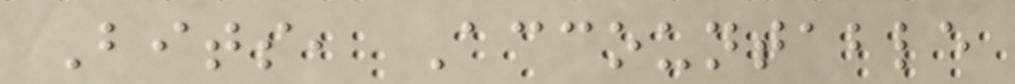Bits, Accountable
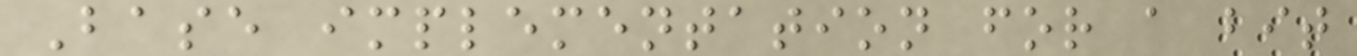Base implementation for a bit
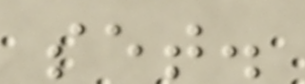set.
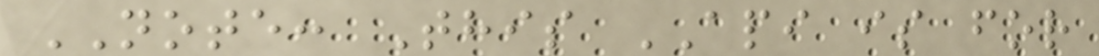NOTE: This API is for
